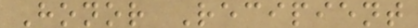Honor Recipient
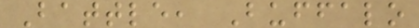Battle, Buffalo
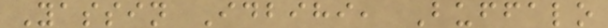Yassin Idbihi, Buffalo
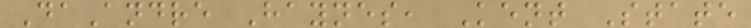DaAndre Haynes, Kent State
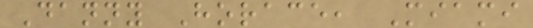Danny Horace, Miami
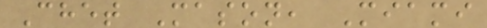Chet Mason, Miami
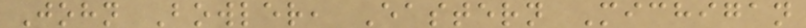John Bowler, Eastern Michigan
